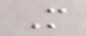M
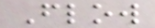Flow
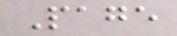Page
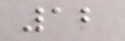12
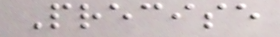Precise
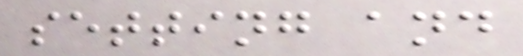setting and
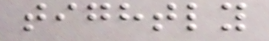tightly
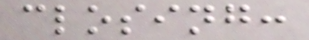closing:
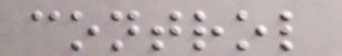control
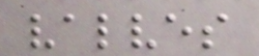valves
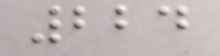224
